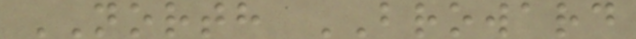NORTH BROWARD
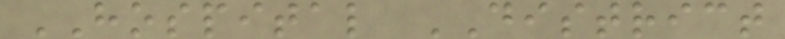HOSPITAL DISTRICT
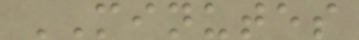MINUTES
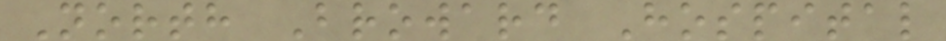North Broward Hospital
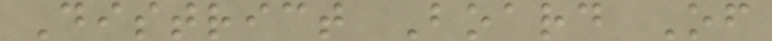District Board Of
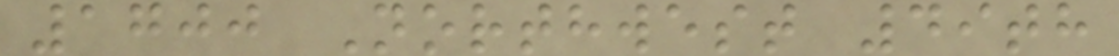1700 Northwest 49th
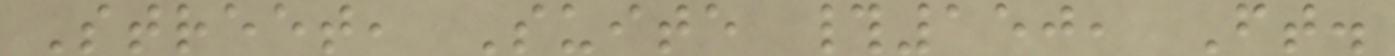Street, Suite #150, Ft.
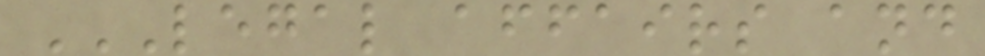LEGAL AFFAIRS AND
